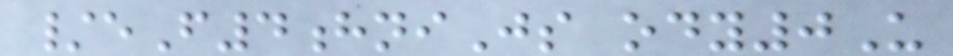/eF4hniJs ody0U
